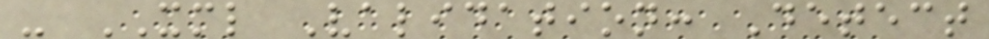- XML Validation: Detect
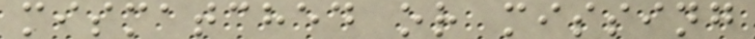mismatched or missing
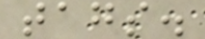tags.
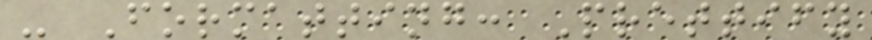- Formatting: Prettify
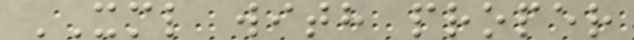XML with proper
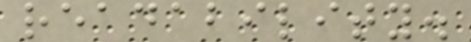readability.
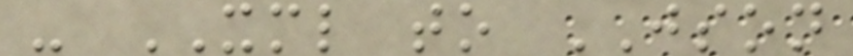- XML to JSON
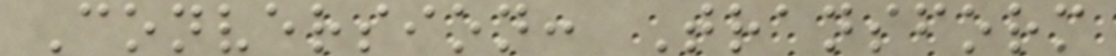Conversion: Transform
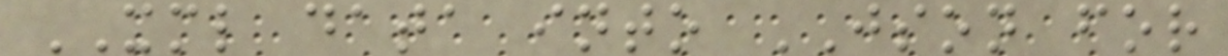XML data into JSON for
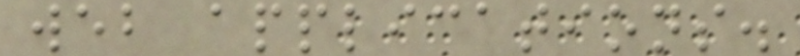web applications.
